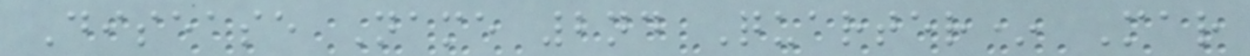Disease Name 2nd Quarter* Mar
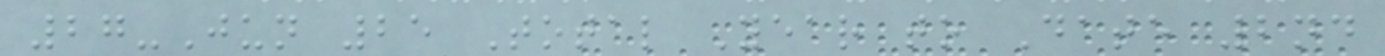27-Jun 25 Total Year to Date 2nd
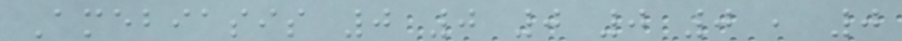Amebiasis 0 0 0 0 0 , 0
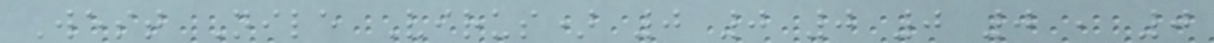West Nile Virus) 0 0 0 0 0 , 0
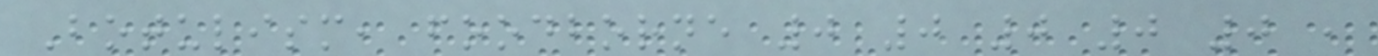Botulism, foodborne 0 0 0 0 0 ,
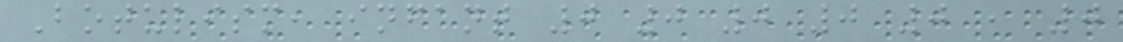Botulism, infant 0 0 0 0 0 , 0
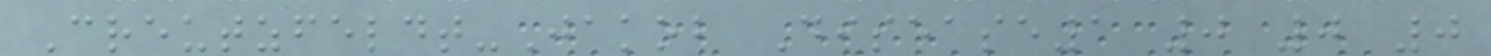Creutzfeldt-Jakob Disease1 0 0 0
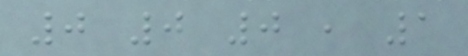0 0 0 , 1
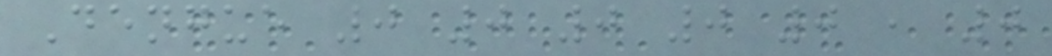Dengue 0 0 0 0 0 , 0
